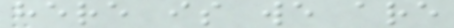here is we are
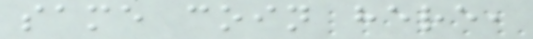same coin here,
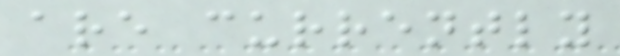are currently
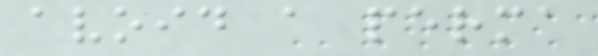avoid a perma
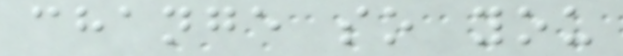change so you
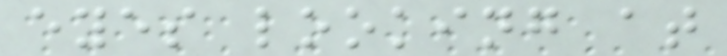eyes looking at
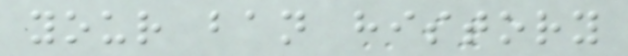your ban history
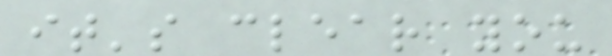it's clear you
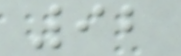92
